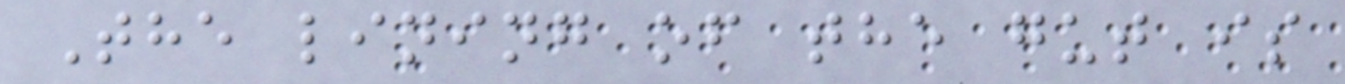The lining of the gut is
